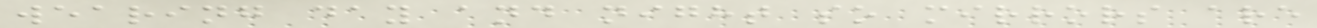wearing day and night so mirrors are
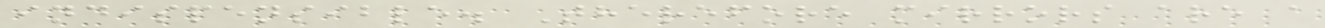indispensible. Therefore mirrors are a
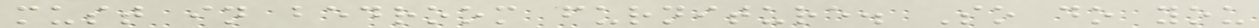must in bedroom furniture. So do you
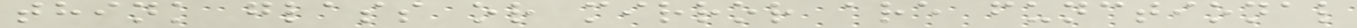think glass or mirror are functional
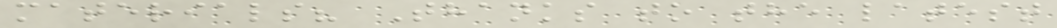materials? Thanks to the latest
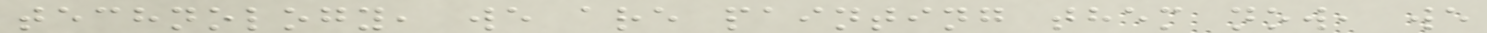technology, we are painting them now, we
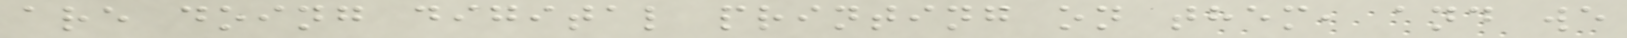are doing digital printing on them, and we
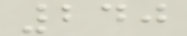240
